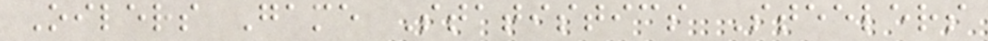Oilers Game Statistics Steelers
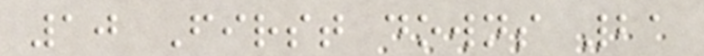10 First downs 21
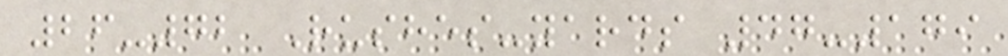26-72 Rushes-yards 47-179
